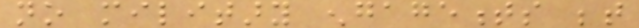no military engagements between
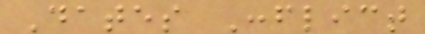Dates Conflict
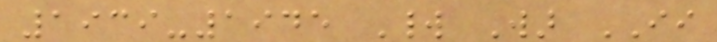1939-1945 World War II
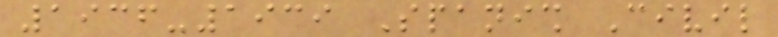1936-1939 Spanish Civil
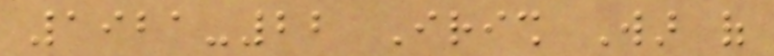1921-22 Irish War of
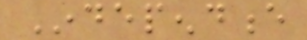Independence
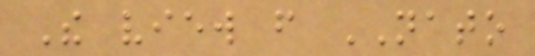The view from NATO
